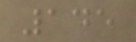145
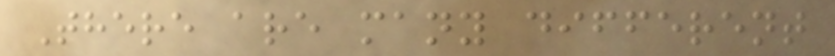There are many different
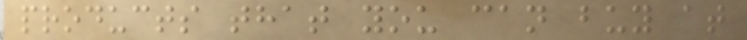products that you can buy at
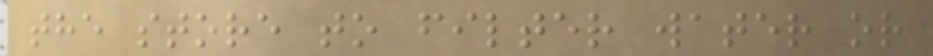the store to filter water or
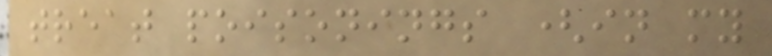treat poisonings (in my
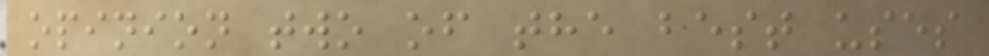opinion two of the best uses
